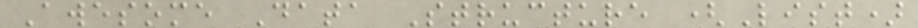Awesome Data Structure (List)
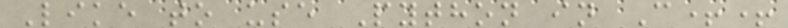Like to use Python in C++
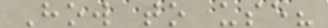How to use?
